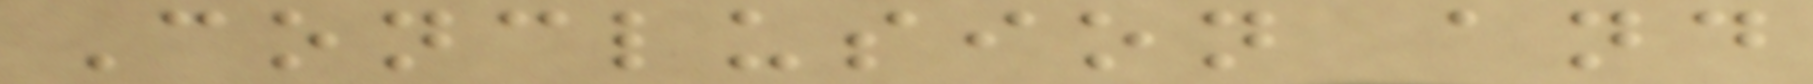Conclusion and
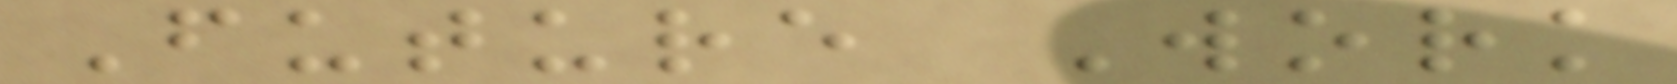Future Work
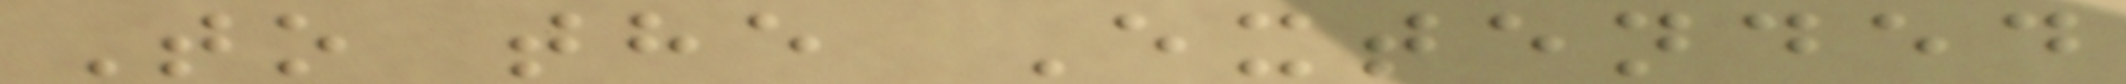To the Extended
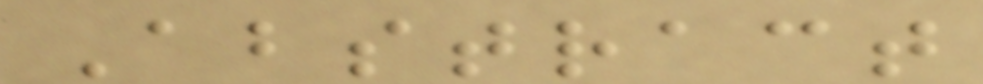Abstract
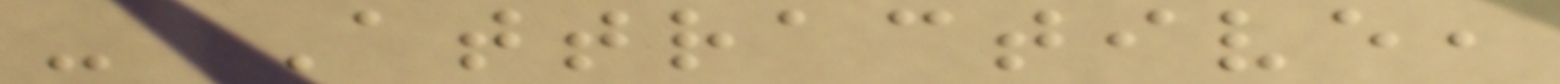- Attractive,
